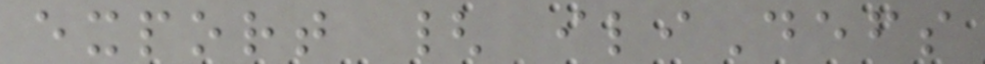export { iliDefs
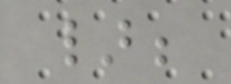};
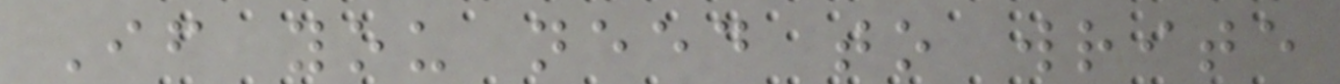If you need to write
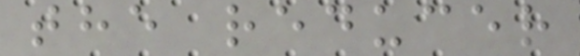the reducer
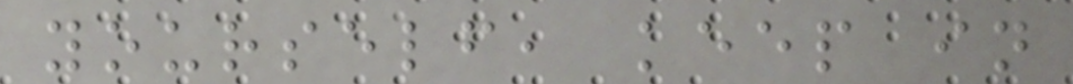yourself, keep in
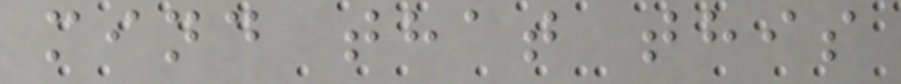mind that this
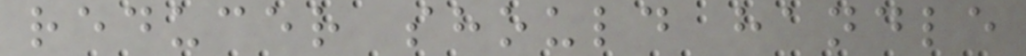reducer should handle
